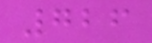726
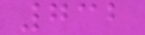732
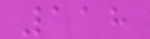118
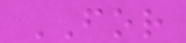FOR
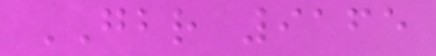GBR 9165
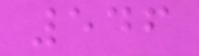546
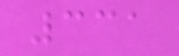331
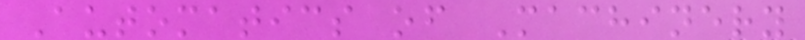Automatics of Machinery
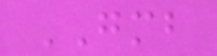GMB
